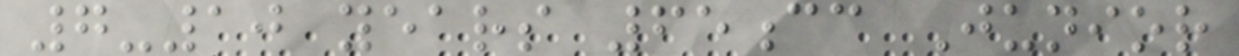7-10 years 65cc Junior
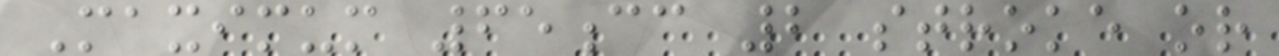Maximum 65cc 2 stroke or
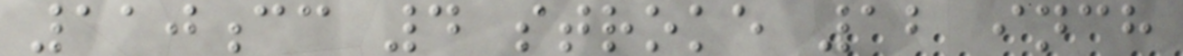110cc 4 stroke 12 inch
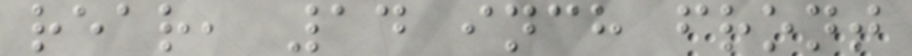rear, 14 inch front
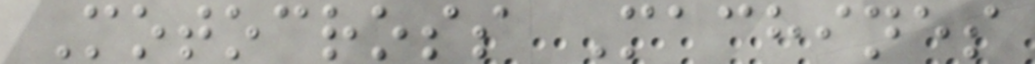Motocross Machines
